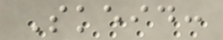Skeid:
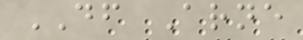DF Arne
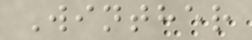Winther
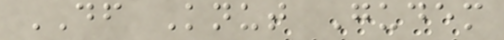DF Knut Gudem
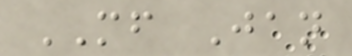MF Jan
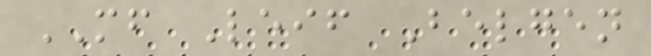MF Leif Belgen
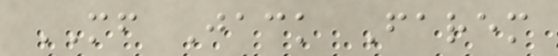MF Jack Farem
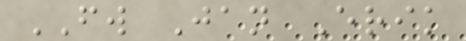FW Jan Erik
